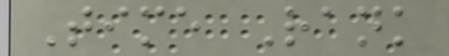Time Rank
